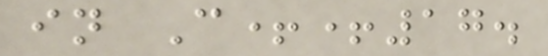in C++17.
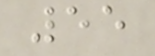55
